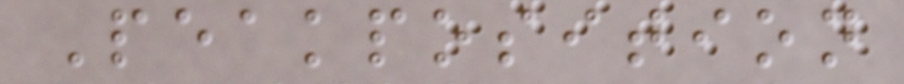Peakposition
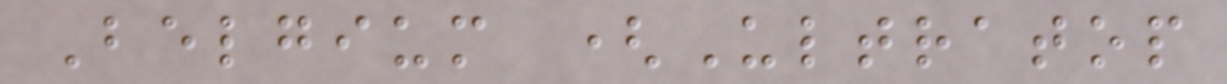Belgium (Ultratop
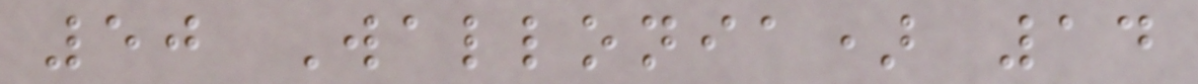50 Wallonia) 14
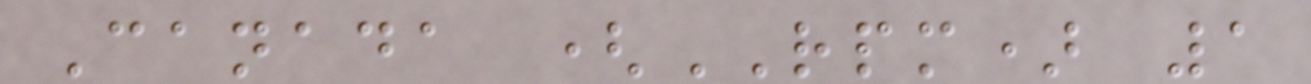Canada (RPM) 1
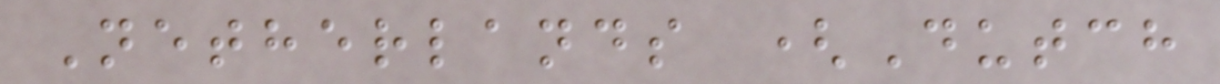Netherlands (Dutch
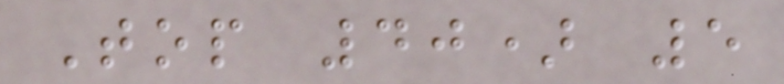Top 40) 5
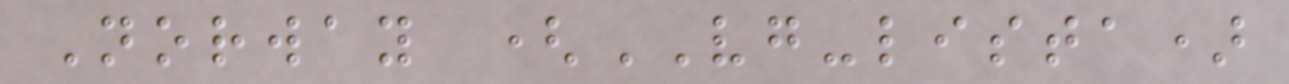Norway (VG-lista)
